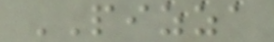PIZZA
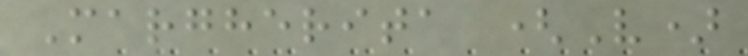Margherita (V)
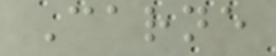Carne
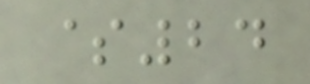$24
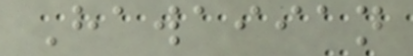Hawaiian
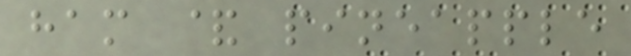ham & pineapple
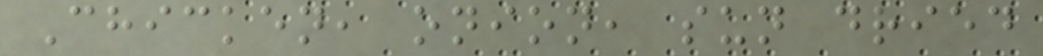Chicken, onion, sun dried
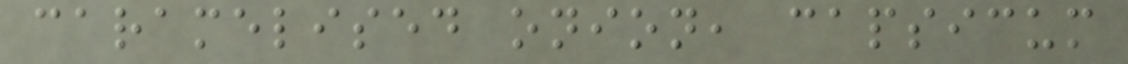caramelised onion, capsicum
